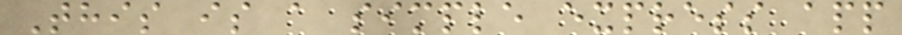This is a simple express app
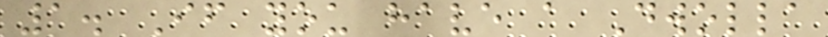1. If you have a Dwolla
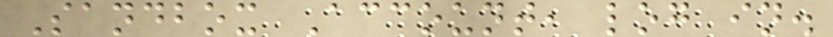Sandbox Account, log in.
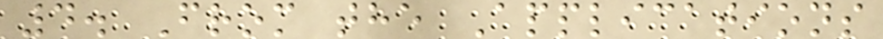4. From the Applications
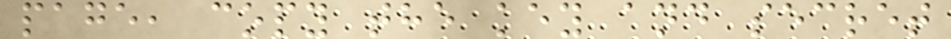page, copy the key and secret
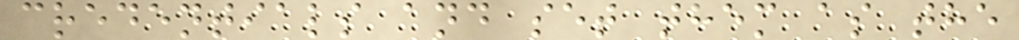credentials and set them as the
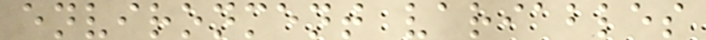environment variables
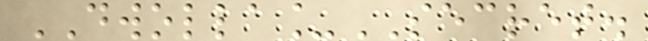DWOLLA_SECRET.
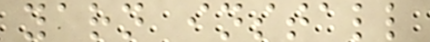yarn install
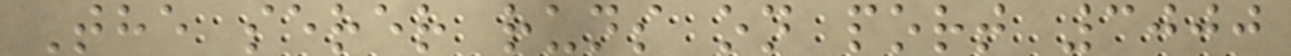The serer runs on port 3000
